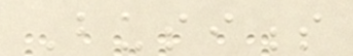Business
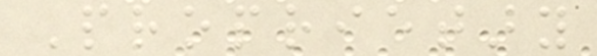Proprietary
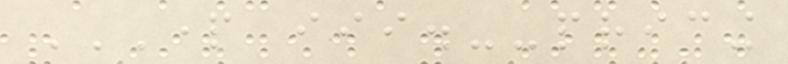PART III.--PRICING
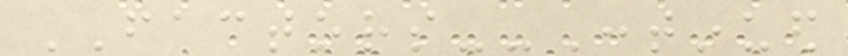FACTORS--Continued
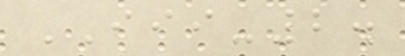III-2.
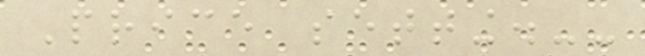Price setting.--
